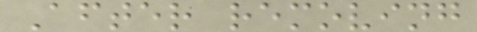After removing
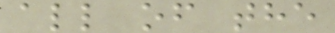all of the
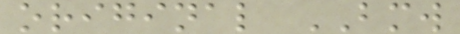original BMW
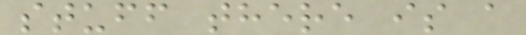stuff there is a
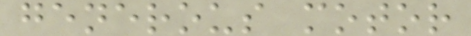generous motor
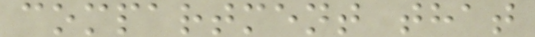compartment that
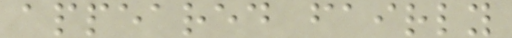appeared fairly
